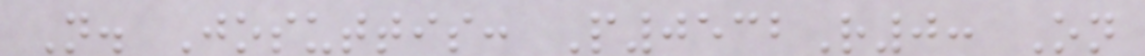N. Josuttis: P0532R0: On
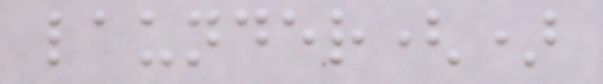launder()
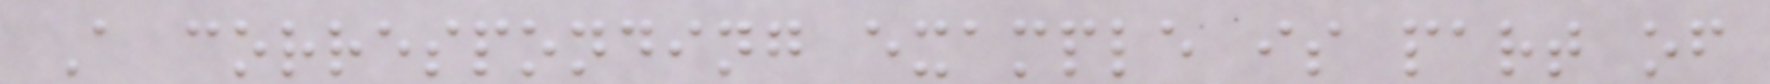A corresponding example is part of
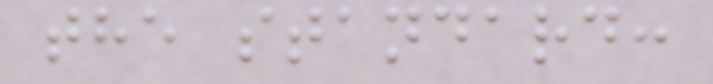the standard:
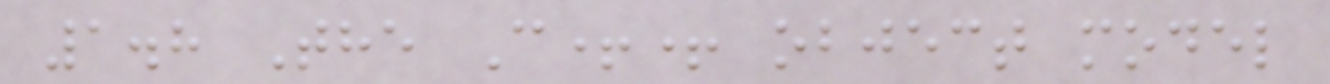1.8 The C++ object model
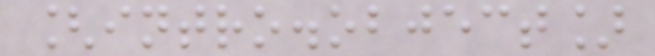[intro.object]
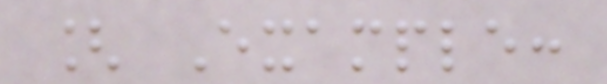[ Example:
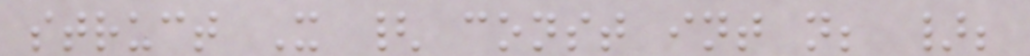struct X { const int n; };
